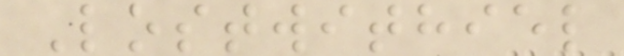Lostwithiel
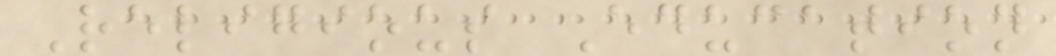Religious Education
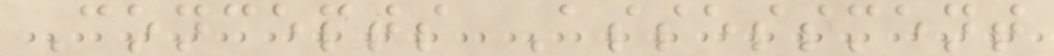Concepts Assessment
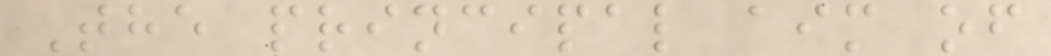The principal aim of
